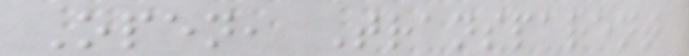Open, Transparent
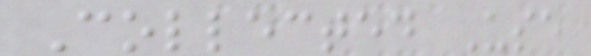Collected Use
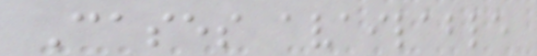Cases available
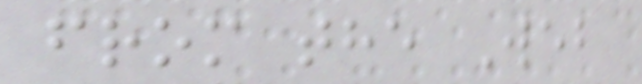from the Web
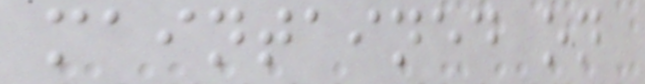maintained on
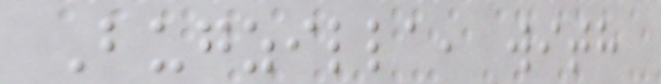Bugzilla, with
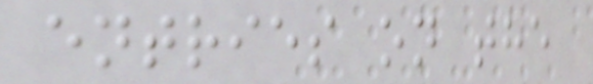entries on the
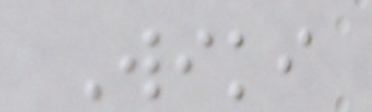Wiki
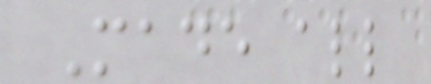Made all
